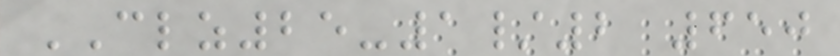CLZ25-1/2 650
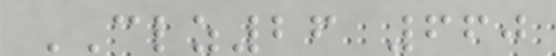CLZ26 660
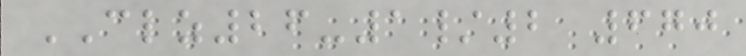CLZ26-1/2 670
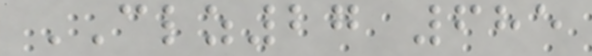CLZ27 685
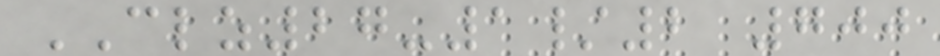CLZ27-1/2 700
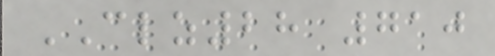CLZ28 710
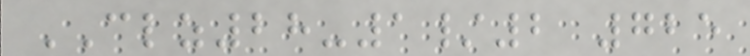CLZ28-1/2 725
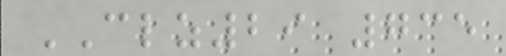CLZ29 735
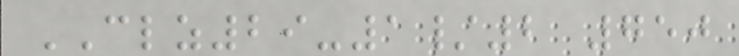CLZ29-1/2 750
